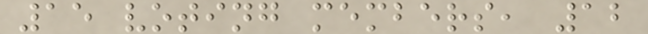15 voting members, 12
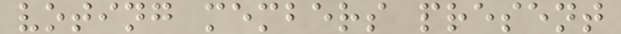voting members present
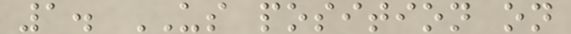1. US position on
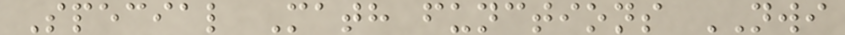Special Math functions NWI
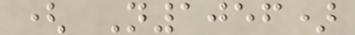( N1056)
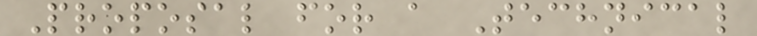Proposal for a Technical
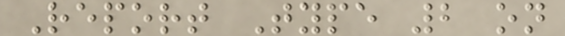Report Type 2 on
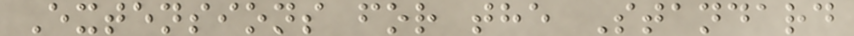Extensions for the Standard
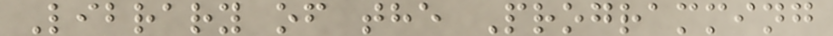Library of the Programming
